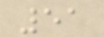51
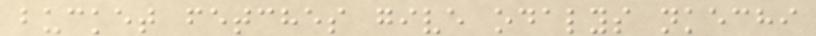bucket fetches give odalys nkechi
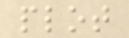plot
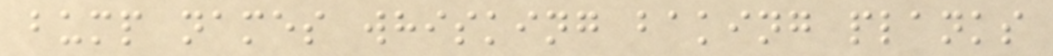bump names whisking baking planks
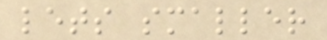lets smaller
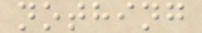nothing
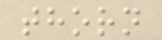thorn
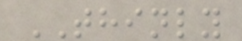THINLY
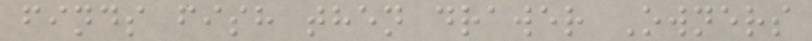finds fish then drawer Owners
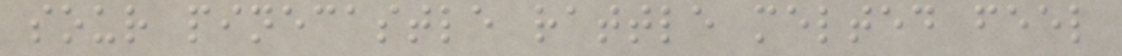sour pinecastle rattle melted feel
